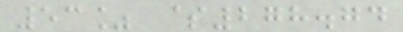53% $278.74
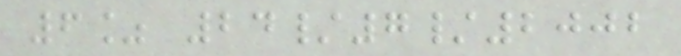6% 24/7/2002
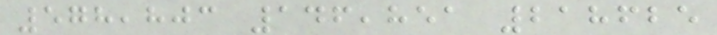578,803 146,851 218625
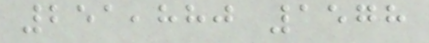251,880 1578
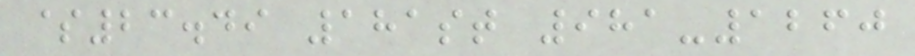$23.49 181st 981-1260
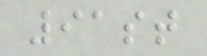91st
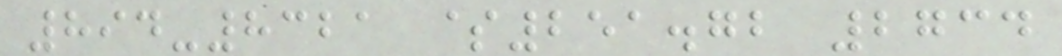894-8321 $251.72 2734
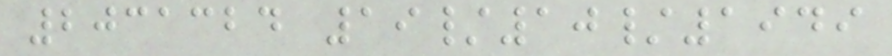2031324 19/10/1949
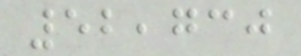52,730
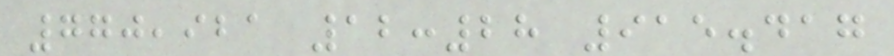770,921 12:28 915.417
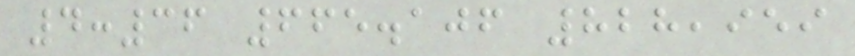4:36 665.106 828,959
